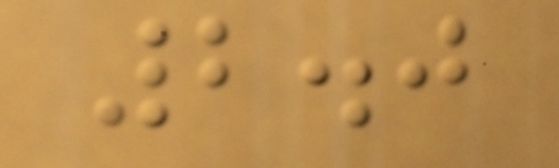2.0
